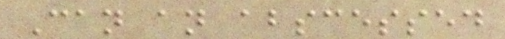Can an abscessed
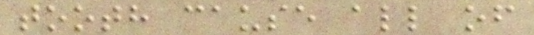tooth cause all of
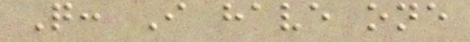Q: I have one
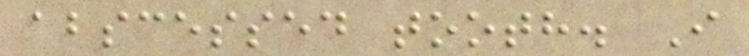abscessed tooth. I
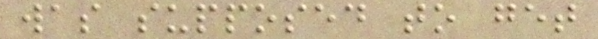was supposed to get
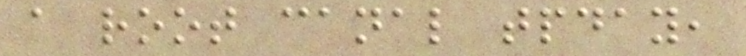a root canal tpday,
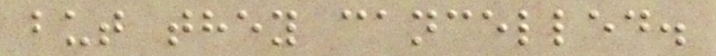but they cancelled.
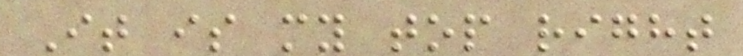It is my top right
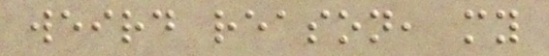weird reason, my
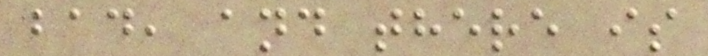bad, and there is
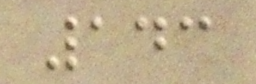143
